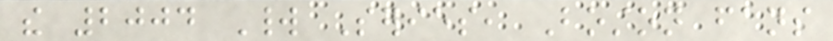the 2004 World Series, Boston fans
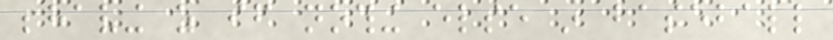behaving as if nothing else in baseball
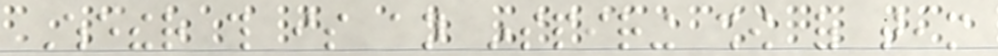Whether this is an inspiring show of team
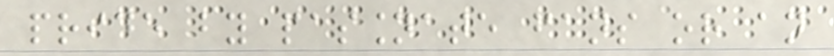pride by passionate fans or an
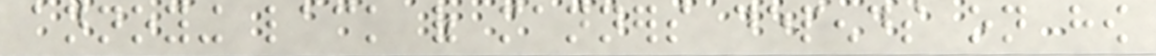annoying lack of manners depends on how
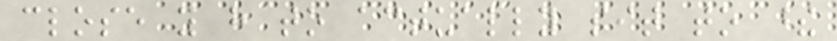close you have to actually sit to these
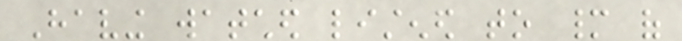Having watched listened to many of
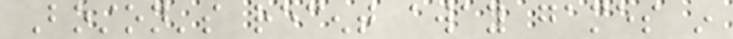Boston's recent away games in
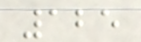125
